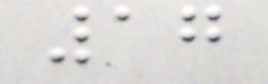17
